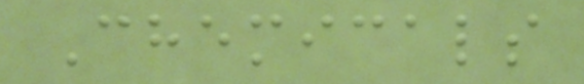Chemicals
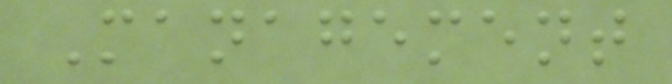Management
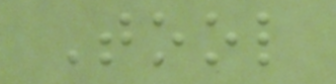Tool
